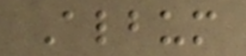Album
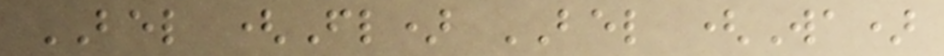BEL (Fl) BEL (Wa)
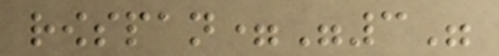rowspan="3"
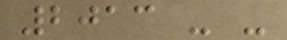2013 - -
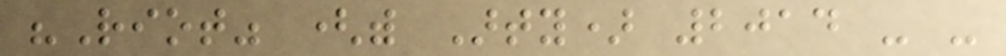"Riot" (with Arty) 2014 - -
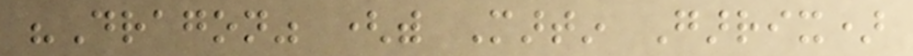"Dragon" (with Martin Garrix)
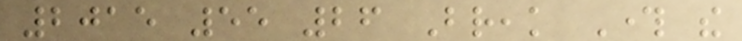2015 55 26 Break Through the
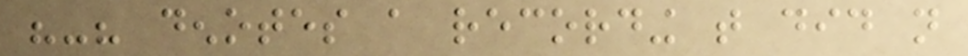"-" denotes a recording that did not
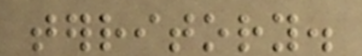territory.
